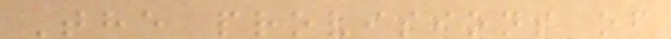The provisions of
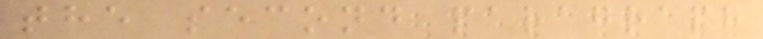the second paragraph
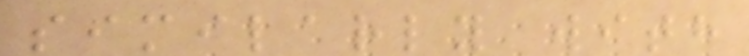similarly with
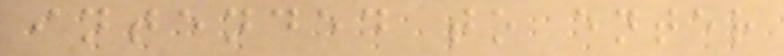intended to enter
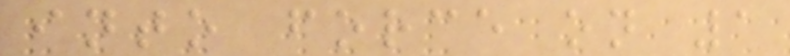into force on 1
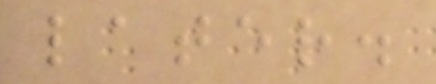later.
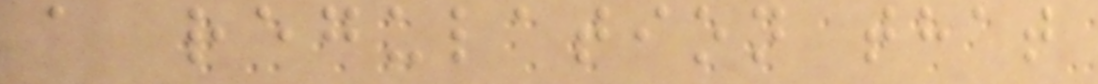a regulation that
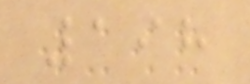198
